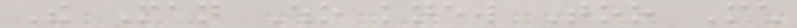The Man Who knew Too Much
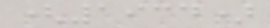(1934)
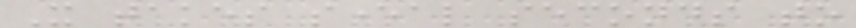It takes several seconds to
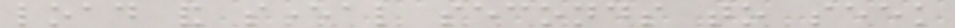load and several seconds to seek
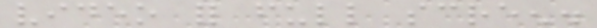video for full screen.
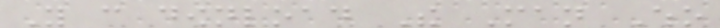You can download The Man Who
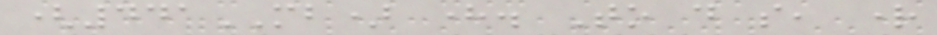(441MB) here. To do so, right
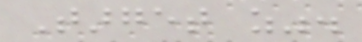Target as".
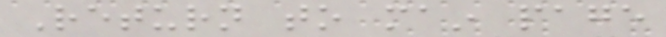Return to main page
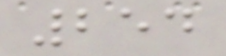254
